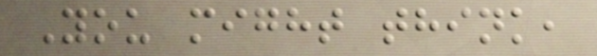You might think,
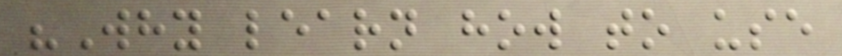"Why learn how to use
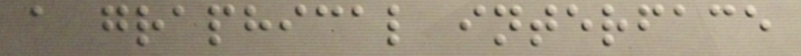a graphical interface
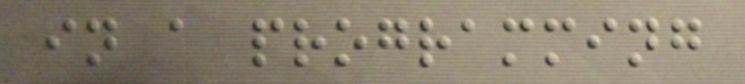in a programming
